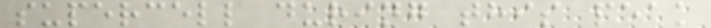supercell during this peak
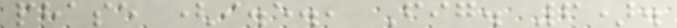phase (i.e., Fig. 6).
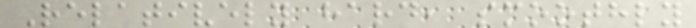Relatively hard, smoothly
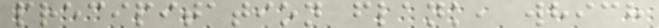precipitation flank, which
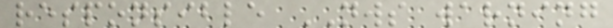responsible NWS warning
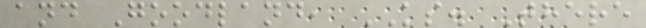and Goodland, KS. There
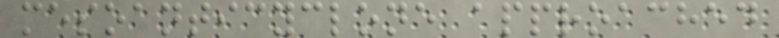mesoanticyclone approached
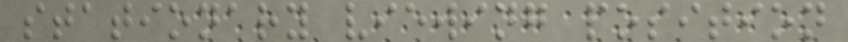stationary viewing position
